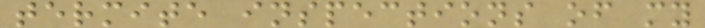termite inspections of my
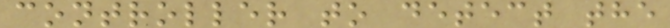controller to detect the
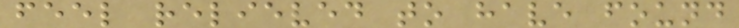feel relieved to have found
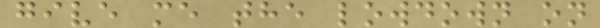give me the lowdown on
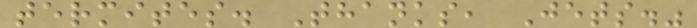termites. Thanks, Jets."
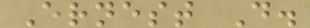Ernest D.
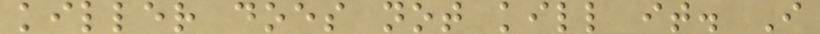killer does not kill it. I
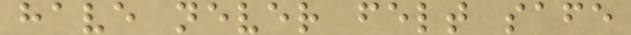have never felt safe
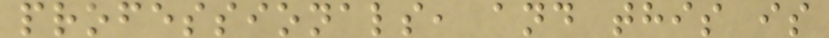professionals, and this is
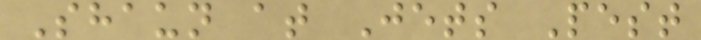Shaun at Jets Pest
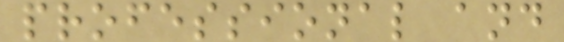professional and
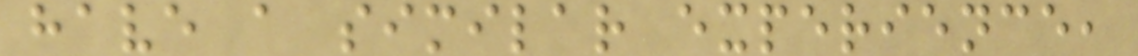have a similar experience,
